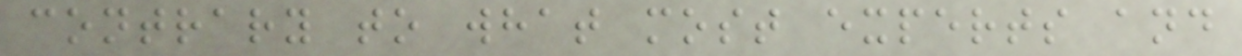contrary to what most experts and
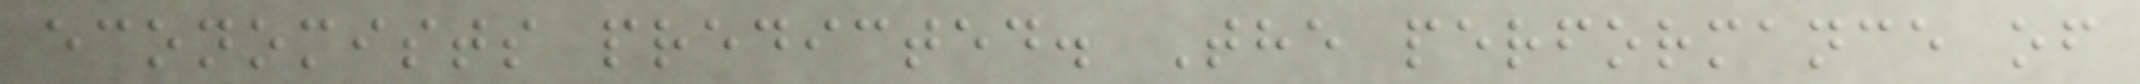economists predicted. The performance of
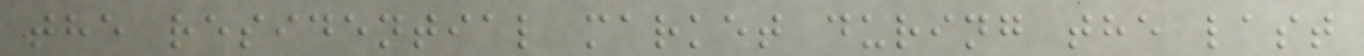the residential market during the last
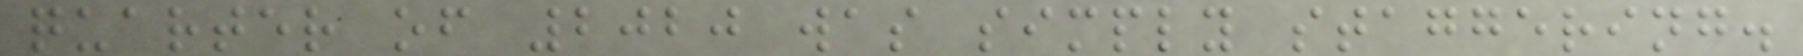quarter of 2020 was simply staggering.
